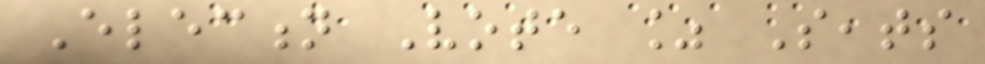Election Vote % Seats
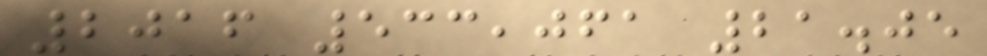2016 533,061 21.05
